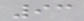93
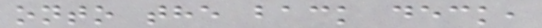onto the back deck,
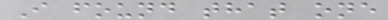I found that one
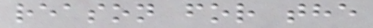reason for the
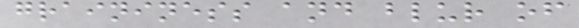graininess and blur of
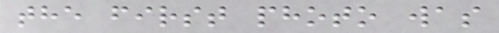the first photo was
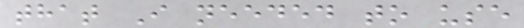that I needed to use
